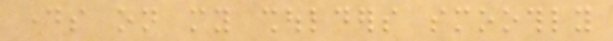days on my shoulders smoothly
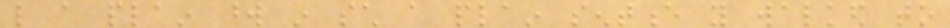like a plain word in such a plain sentence you walked to
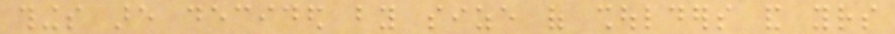things are decided by size of shoulders and yours
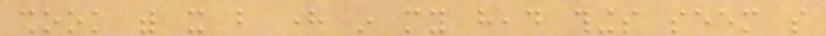shook with it but here in my head things seem so
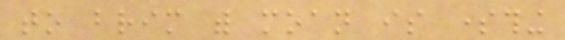to brim with moan is something
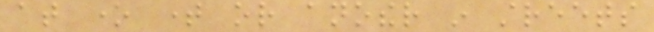at one time or another in streets
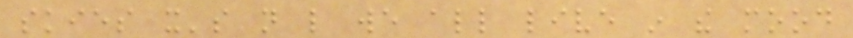skies it's not like we all live in the mood
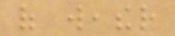of weather
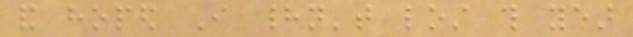and hoped I hadn't lost this year
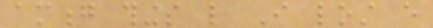among things like I lost every
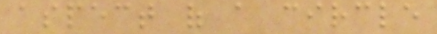aspect of a circle
